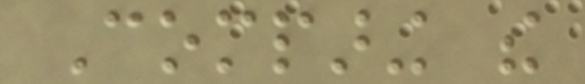Comparing the
